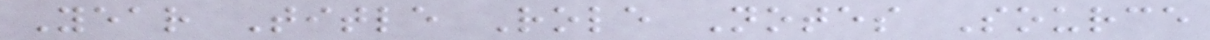Year Title Role Notes Source
